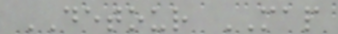DETOUR MAP
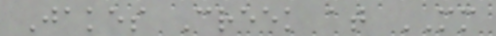Jakes Creek at MM
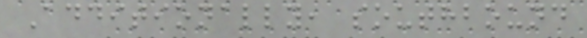Additionally, southbound
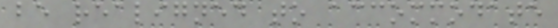be realigned to accommodate
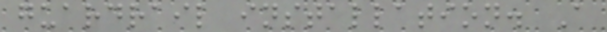guardrail installation. A
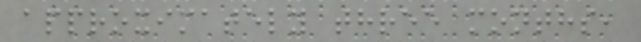approximately three months,
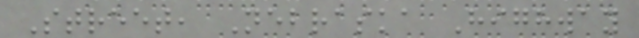Street, Nebraska Highway
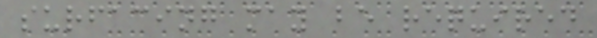surfacing may be required
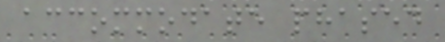accommodate phased
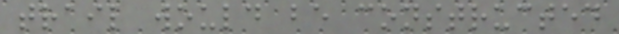trail would be constructed
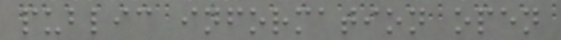public information open
